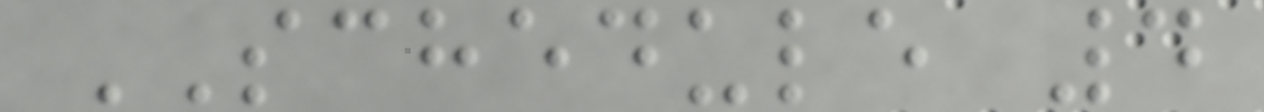SCHEDULE 4
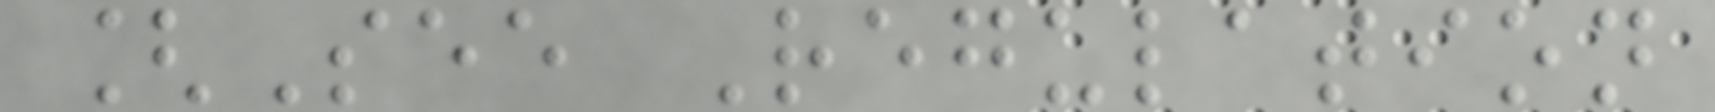[See Regulation
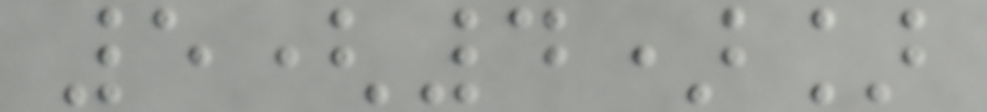5(4)]
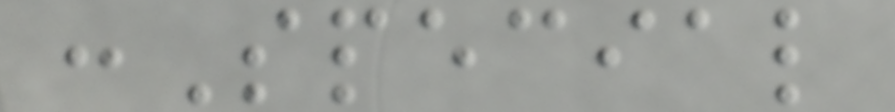:Special
